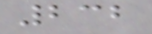232
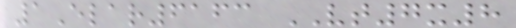1Elar6163 VT7x8
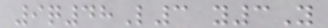9q48L3 y3Y
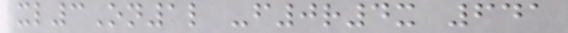xl3On1l -f0r4x 641
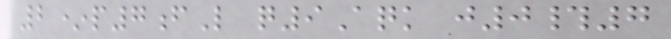2*p7fL q9Aqk j0#7
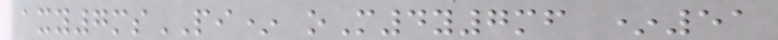axy7msPI* oM4y7mf *51
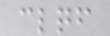clqf
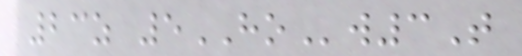23z 5HOw3T
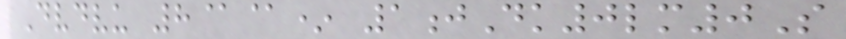Dvdvu 8@@* 1jDk0lm0S
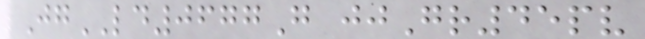JgLD0677G jjGr45pv
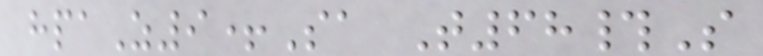hpaZ9+Sa T68#S
